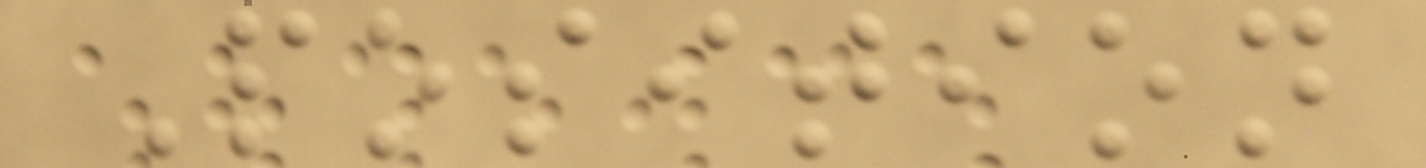Position
